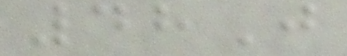48J
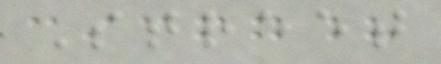Street
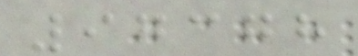97378
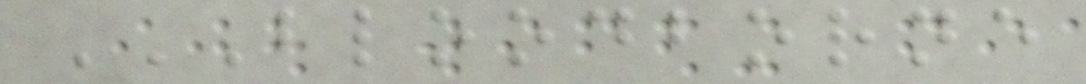BLOODBORNE
